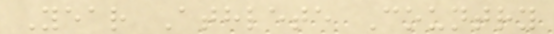Year Athlete Country
